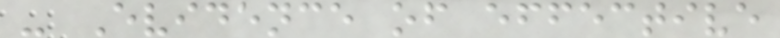- Evidence of effective
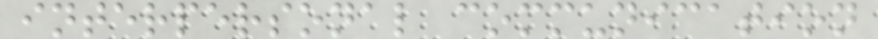interpersonal communication
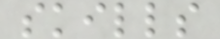skills
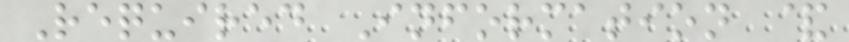Required Information &
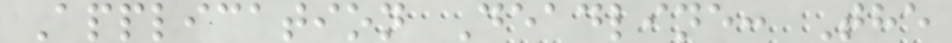Application Deadline: The
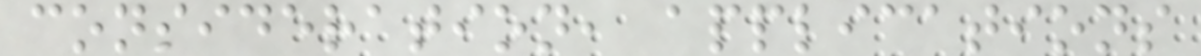consideration, applications
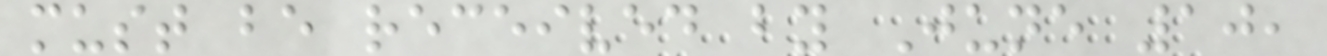must be received by June 10,
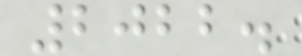2022.
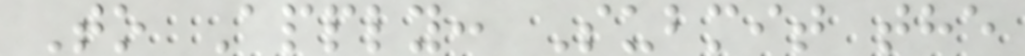To Apply: Submit the
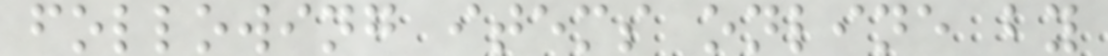following items online by
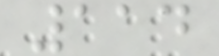114
